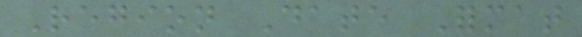Region Date Format
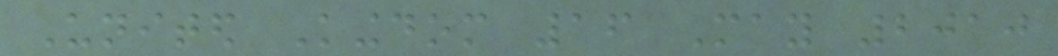United Kingdom 16 May 2010
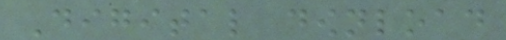Digital download
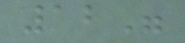12"
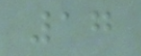17
